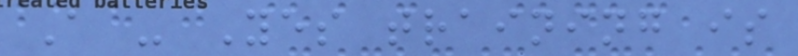A - Yes training is
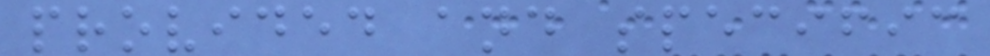provided and specific
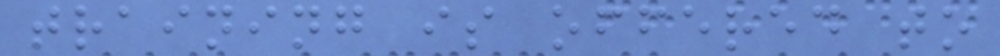training is offered to
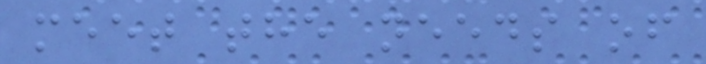meet the needs of
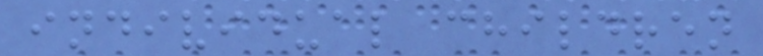individual children
